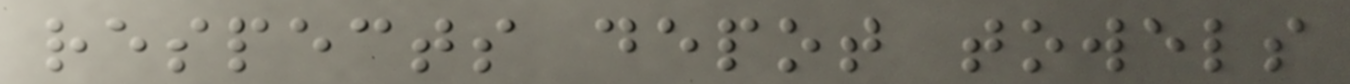respects depot towels
